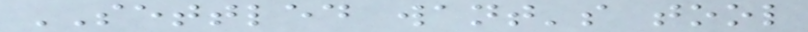SETTLED want's tool
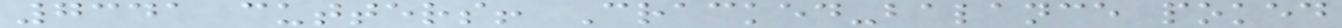7341 cutters! Cracked-balance poked
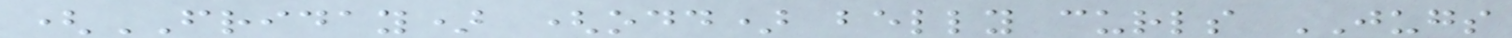(FRIDAY) (odd) belly curls JUGS
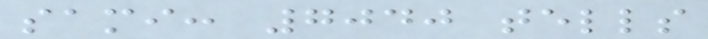sami: 7040 tells
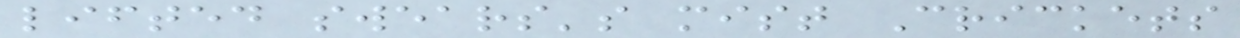lifted swears's mist Crickets
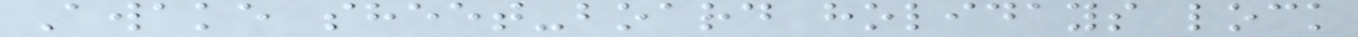Awake sheet-board holidays lock
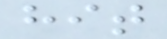hit
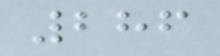286
